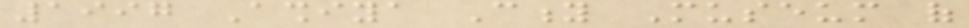1997 Ashiya City Museum of
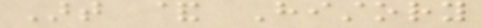Art & History
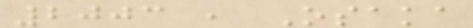2003 , Osaka
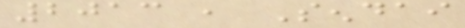2013 , Sendai
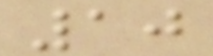10
